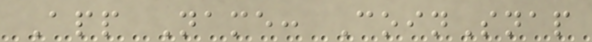App Name: CoinSnap
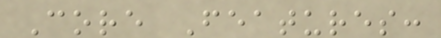Core Features:
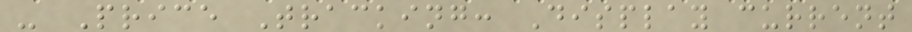- Price Tracking: Display current
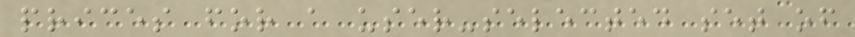prices for a user-selected set of
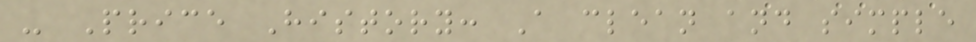- Price History: A clean and simple
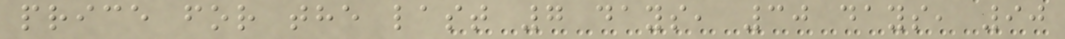price for the last 7 days, 30 days, 90
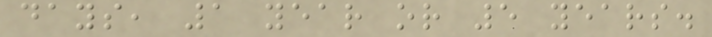days, 1 year or 5 years.
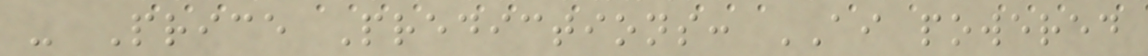- Price Predictions: AI powered
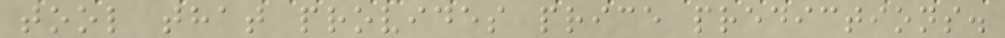tool that provides price predictions.
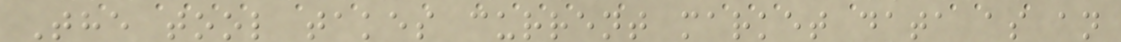The tool takes current market data as an
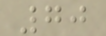70
